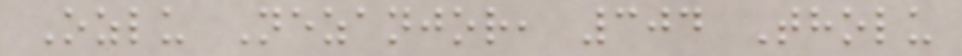Ozlu Nezanjor, 304 Tholu
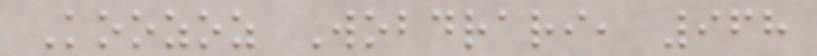Koozoz Wobdrari, 968
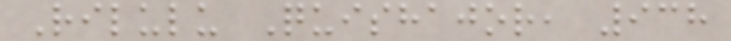Rilulu Quishajor, 938
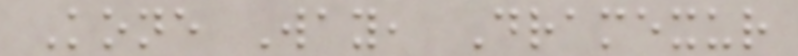Kone Way, Dramexur
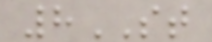8ST
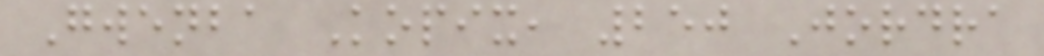Gwenba Kopix, 250 Jordra
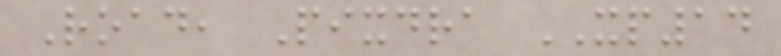Road, Pixdra XP14
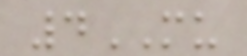4MU
